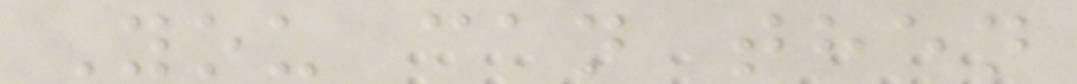You can then
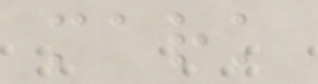mark
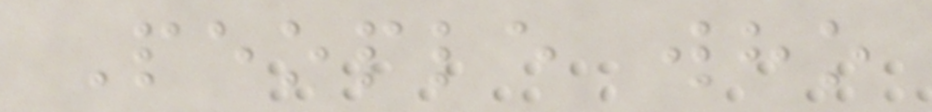People who
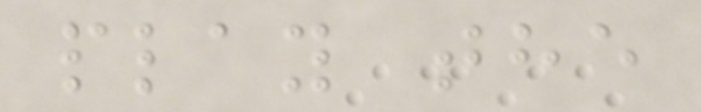play the
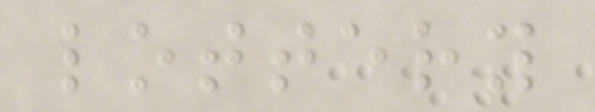lottery
